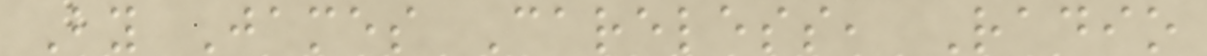By James Careless, Radio
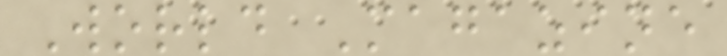World Magazine
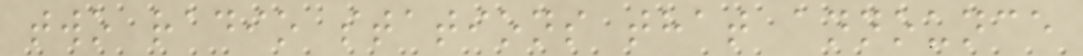two radio stations that announce
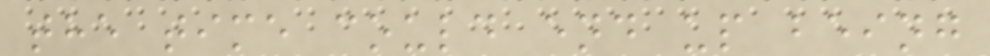the time could end up being
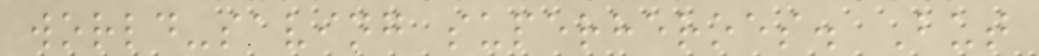world-saving superheroes. But
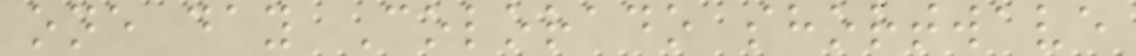one day Colorado shortwave
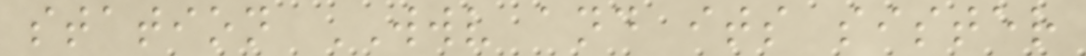station WWV and its sister
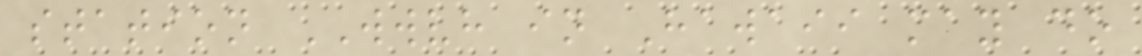station WWVH in Hawaii may do
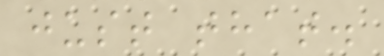just that.
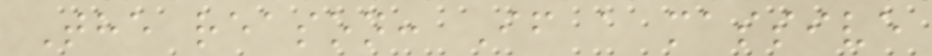The reason: If a massive
